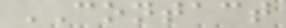CONTACT
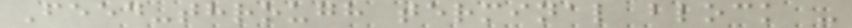Feed-through terminal block -
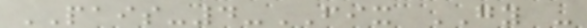PAIS-4-FIX GY -
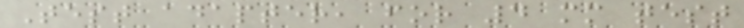Test adapter, for 4 mm test
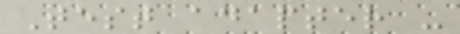Test adapter -
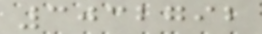3032792
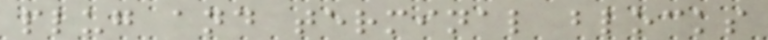plug and terminal blocks
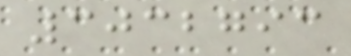3032793
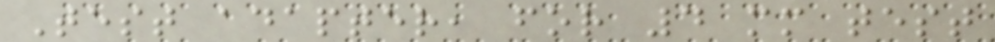Test adapter, for 4 mm test
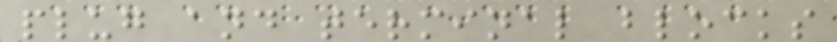plug and terminal blocks
